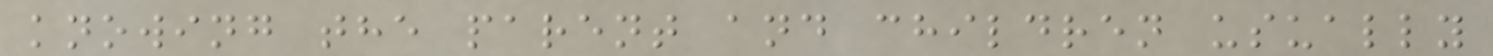knowing the parent and children usually
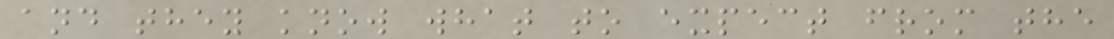and they know what to expect from the
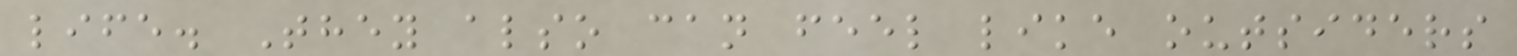life. They also can feel like outsiders
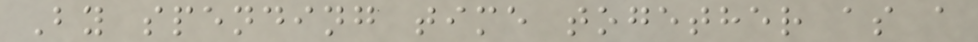By spending time together as a
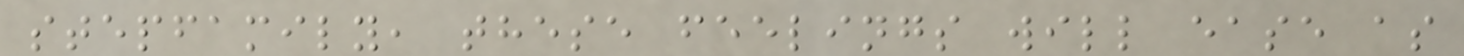stepfamily, these feelings will ease as
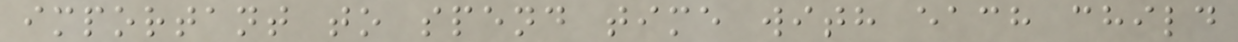important to spend time with each child
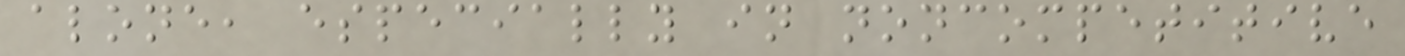alone, especially in noncompetitive
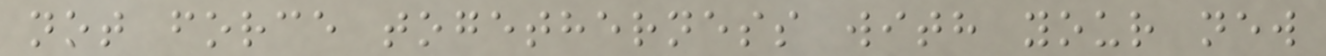not force togetherness with your new
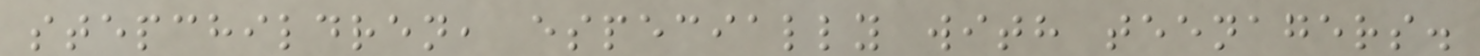stepchildren, especially with teenagers.
